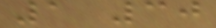1 30
